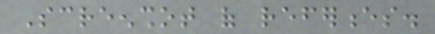Screenshot of references.
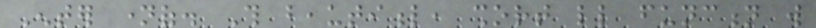Enter nameof. This beautiful, short little function will
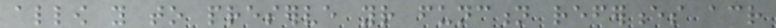allow you to preserve your function references across
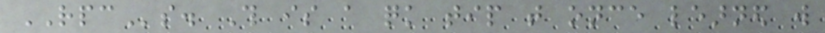RPCs. This is a quick tip that once learned will
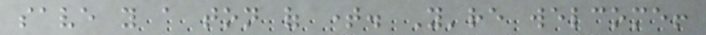save you a ton of time. You're welcome!
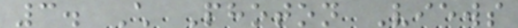3. Child Photon Views
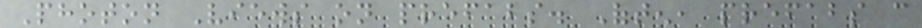Photon Views on prefabs. Often, prefabs can
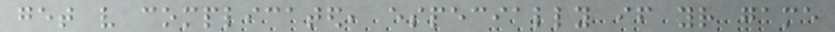get very complicated, especially if your game
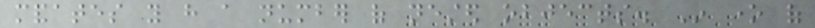mandates you have a number of nested objects. In one of
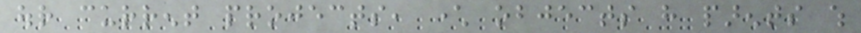our current projects, character objects have parents which
